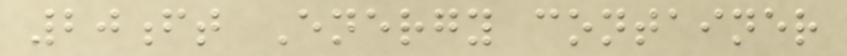20ft Energy container
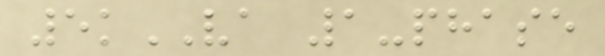5kVA 1-phase
